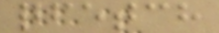qfetch
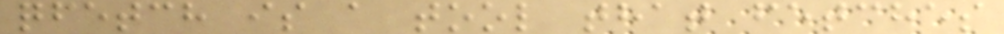qfetch is a tool that fetches
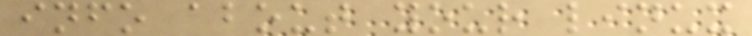info about your linux
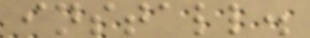install.
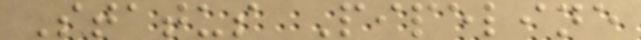Status Pipeline
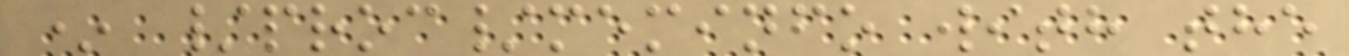* /proc/meminfo with the
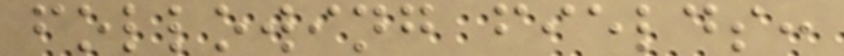following fields:
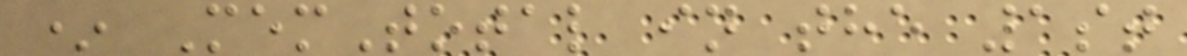* MemTotal in the 1st
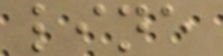line
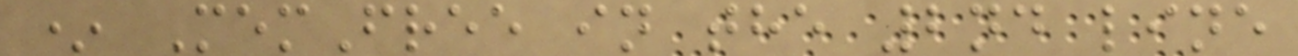* MemFree in the 2nd line
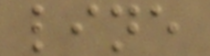line
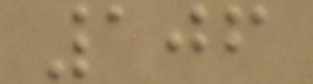106
